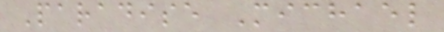Paradise Michael
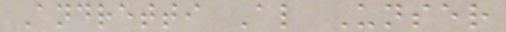Andretti Al Unser
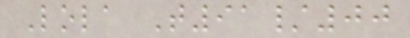Lola T91/00
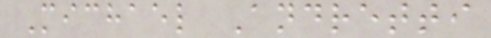Michael Andretti
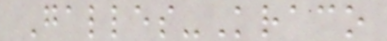Galles-Kraco
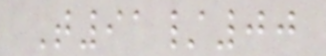T91/00
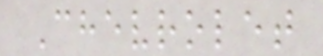Chevrolet
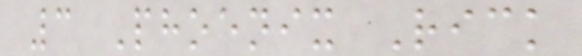3 Phoenix Rick
